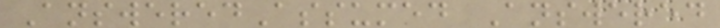AnsweredAssumed Answered
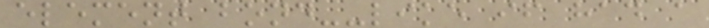element bond--like if had a
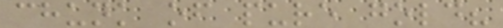chunk of pure gold?
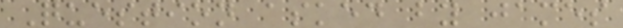Question asked by james
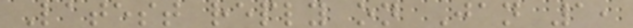Latest reply on Jan 1,
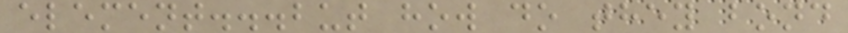element...but how do they bond
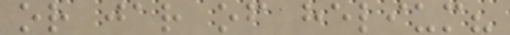or jar of helium?
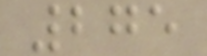275
